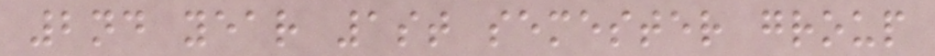2nd year 1st semester group
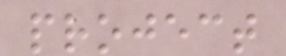project
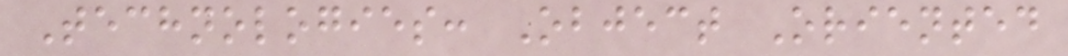Technologies: Object Oriented
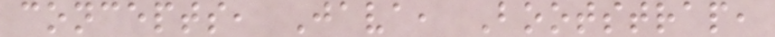concepts, Java, Bootstrap,
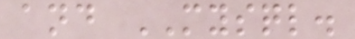and MYSQL.
